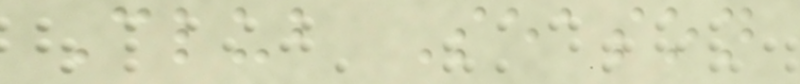Club Season
